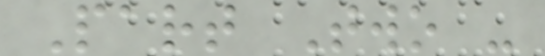Part Two -
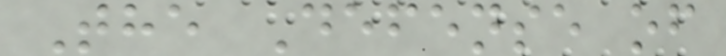The Defense of
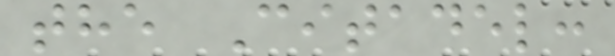the Citadel:
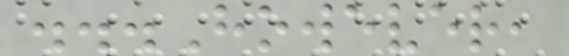...However,
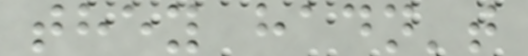they hadn't
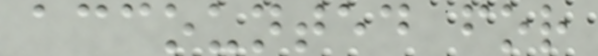accounted for
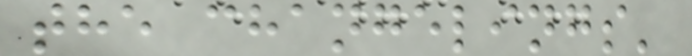the changelings'
